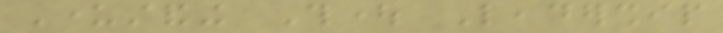Understanding Thought Leadership
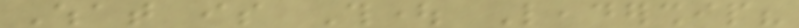What is Thought Leadership?
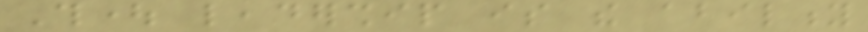Thought leadership is the ability
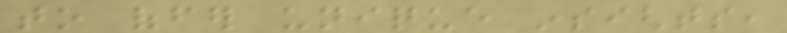to offer unique insights,
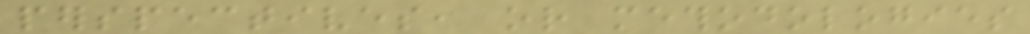perspectives, or methodologies
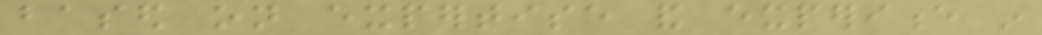based on expertise and experience in
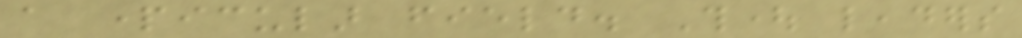a particular field. Thought leaders
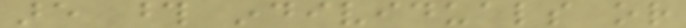are those individuals or
